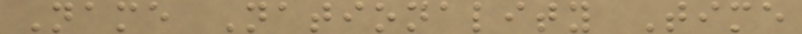Name Nationality Time
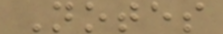Notes
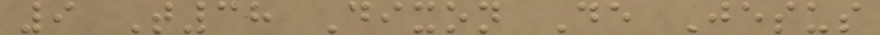9 T38 Dixon De Jesus
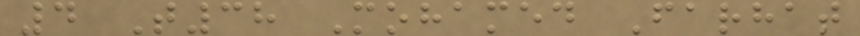4 T38 Mohamed Farhat
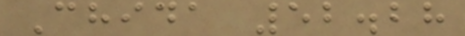Chida 52.28
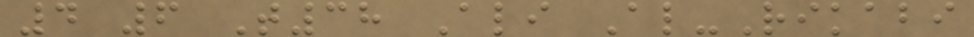4 6 T38 Ali Al-Rikabi
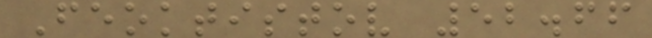Feoktistov 52.66
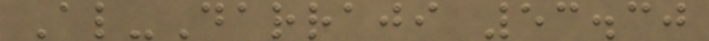Al-Darraji 53.30
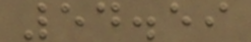54.59
